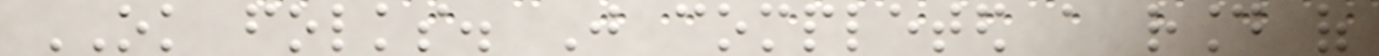OK folks. Just completed a round of
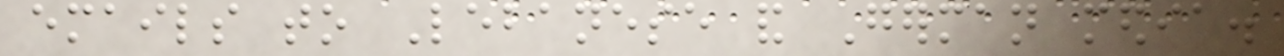emails to Lebanese and German media.
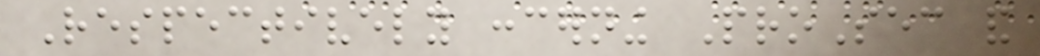Respectively concerning ProSec and
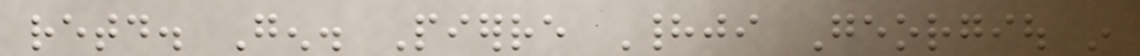retd. Gen. Pierre Hadji Georgiou in
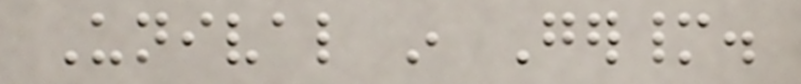Unival in Germany.
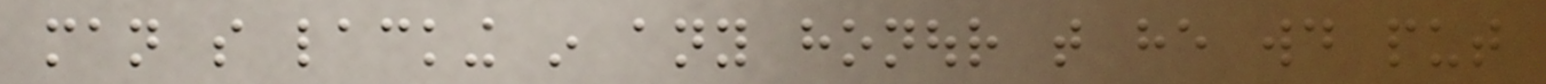man so lacking in any honour that he would put
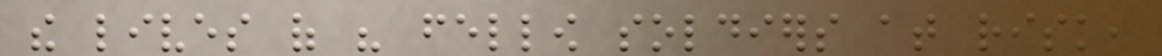the lives of his fellow soldiers at risk,
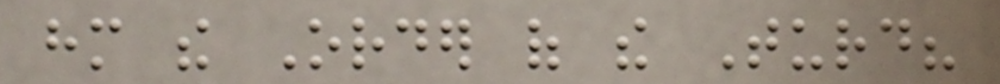him the Order of the Turd?
